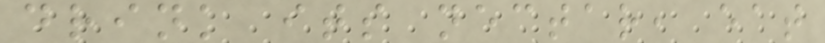drink its nectar, eat
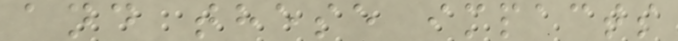and these impacts
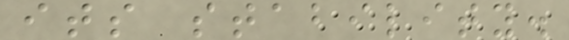its stability.
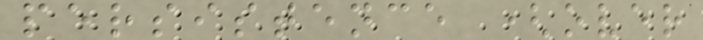persistence (over
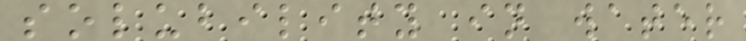solubility in water
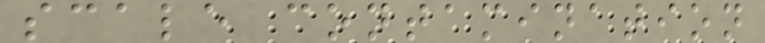scale contamination
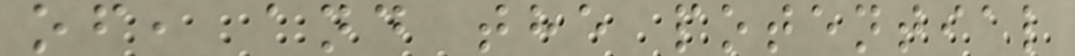of, and the potential
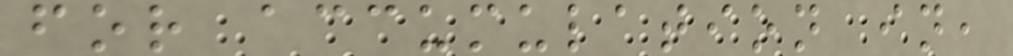for accumulation in,
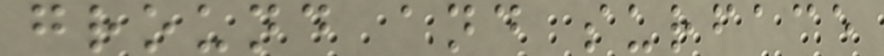ground and surface
